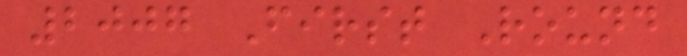2007 First Round
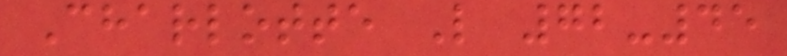Charlotte L 72-45
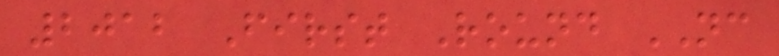2012 First Round NC
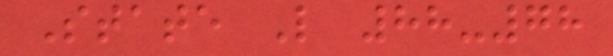State L 88-78
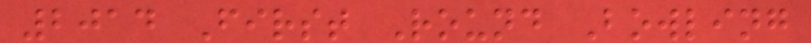2014 First Round Bowling
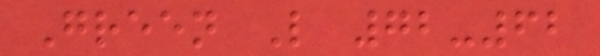Green L 72-62
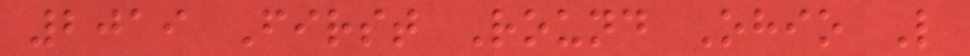2019 First Round Ohio L
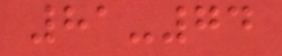81-74
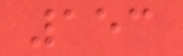153
